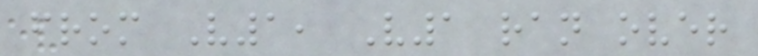from V1, V1 ran over
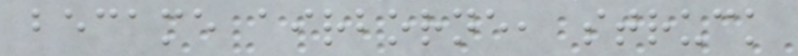became airborne, struck
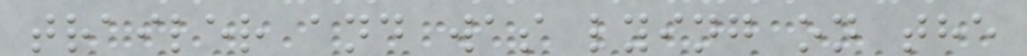trailer and was lying on the
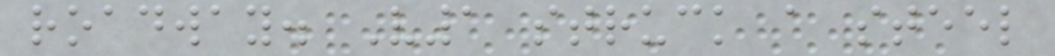roadway. V1 struck a steel
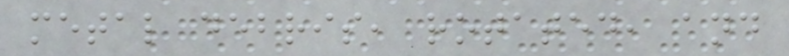metal debris, rotated, and
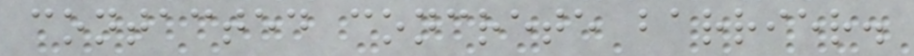contacted concrete barrier.
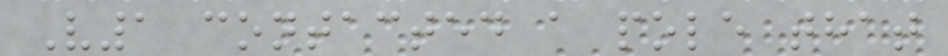V1 contacted a pole that
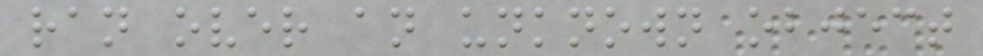ran over an unknown object
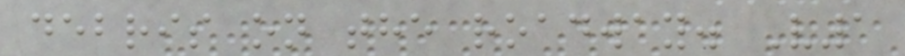debris on the roadway. V1
